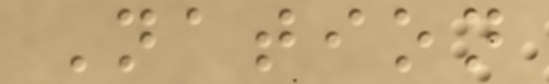Nation
